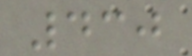430
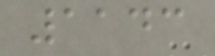1143
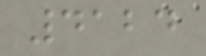4124
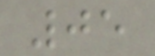05
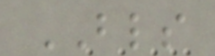BLS
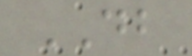DB
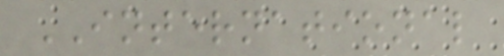INTERNATIONAL
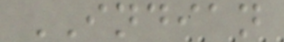INDIAN
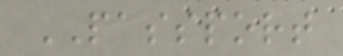PASSPORT
